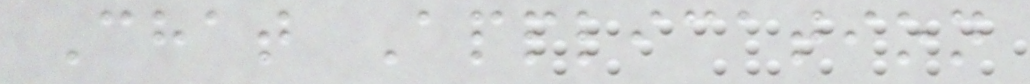Chat Application
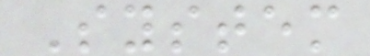System
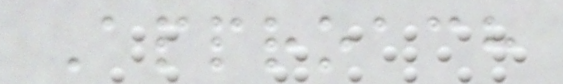Approach
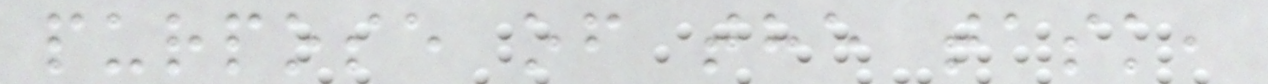purpose of the task,
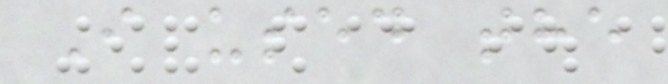I used the
